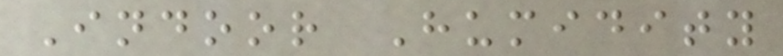Indoor Humidity
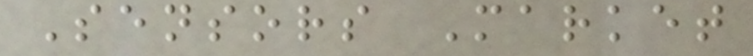Sensors Market
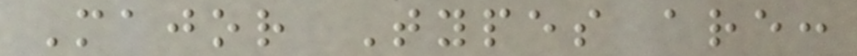Major Types are:
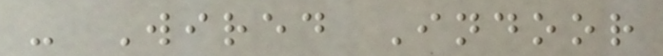- Wired Indoor
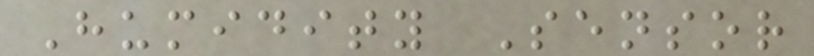Humidity Sensor
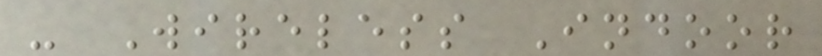- Wireless Indoor
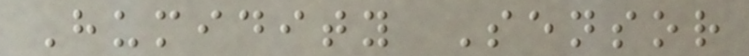Humidity Sensor
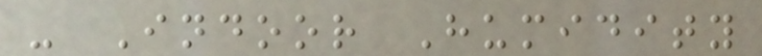- Indoor Humidity
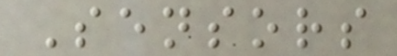Sensors
